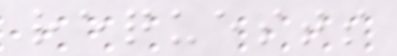requests
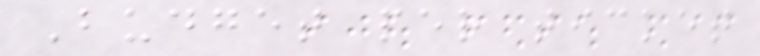Budget per ticket
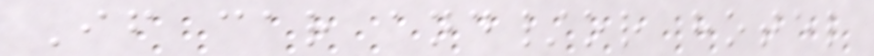If car and/or hotel
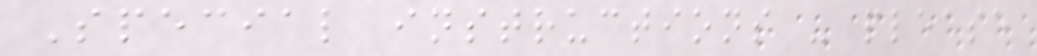Special instructions - please
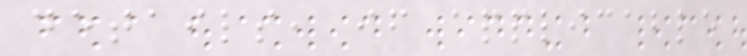details, if applicable
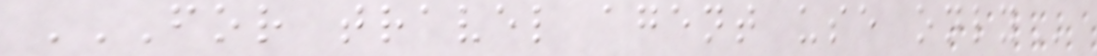FOR TRAVEL AGENT USE ONLY
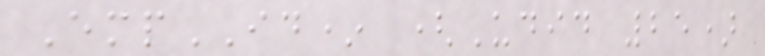EmpID* (Udid 25)
